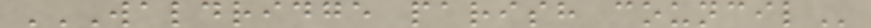WALDRIDGE PARISH COUNCIL
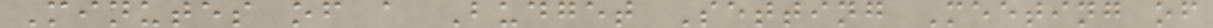Minutes of a Budget Setting Meeting of
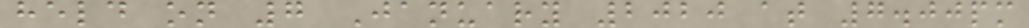held on 7 January 2020 at 7.00pm
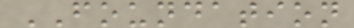FOUNDATION
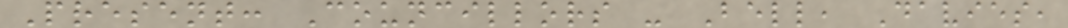Present: Councillors - Bell, Davies,
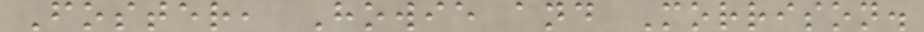Foster, Howie and Morrison.
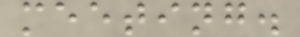meeting.
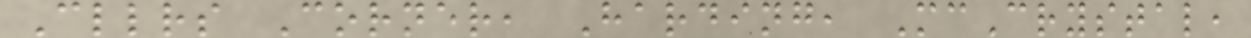Cllrs Corner, Harding, McCrystal,
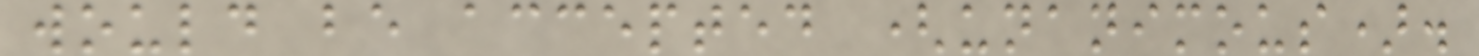would be accepted (unanimous).
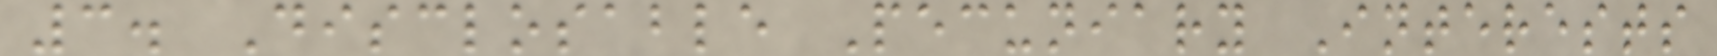3. Disclosable Pecuniary Interests
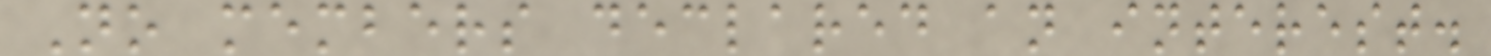No members declared an interest.
